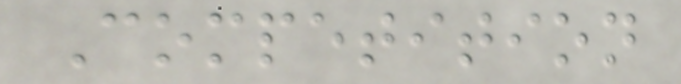Competition
